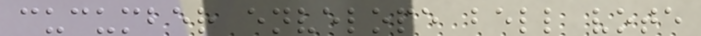cucumber envelope bell vote
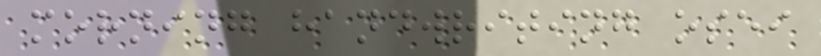morning handwriting osei
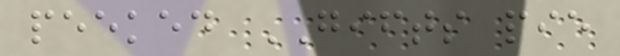peeked GIFTS pie
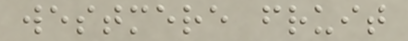westmere fruit
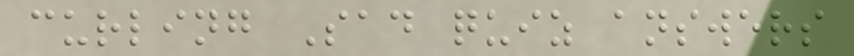curling Sad quiz answers
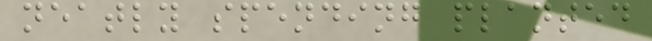neatly spending planted
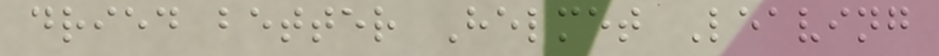dried better Helmet Leaving
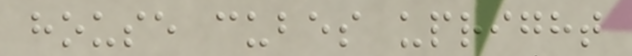house cubes upright
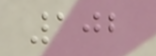102
